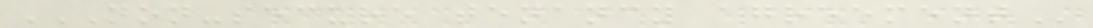NON-SECURE TENANCY AGREEMENT
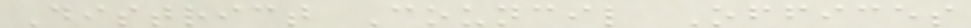District Council Offices
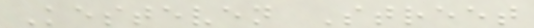Kesteven Street
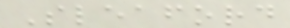Sleaford
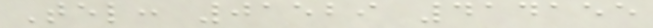Tel: 01529 414155
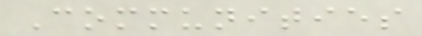Communities
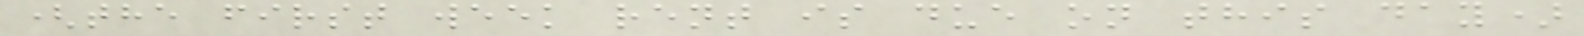(the first week rent is due on this day)
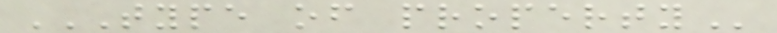TYPE OF PROPERTY
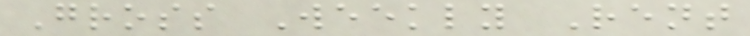Gross Weekly Rent
